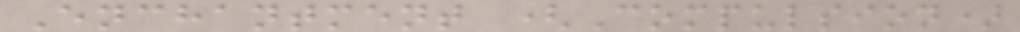Enchantment (Compulsion)
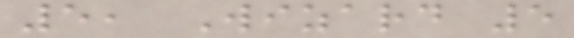5, Wizard 5
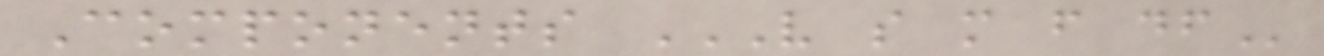Components V S M F DF
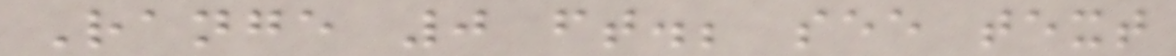Range 0 ft.; see text
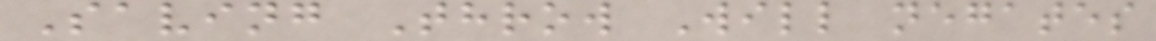Saving Throw Will negates
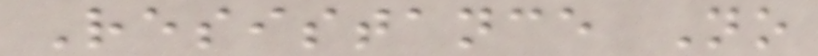Resistance No
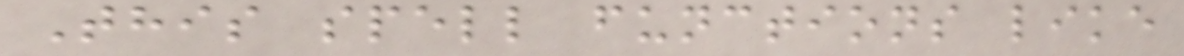This spell functions like
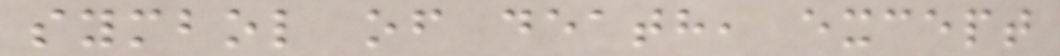symbol of death, except
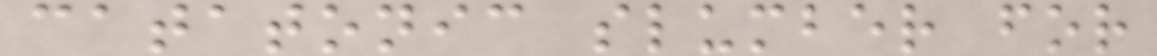catatonic slumber for
